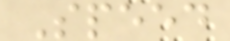Speed
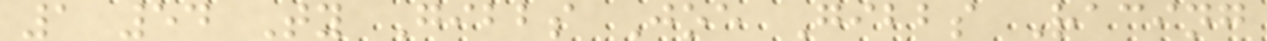1 54 Ty Gibbs Joe Gibbs Racing
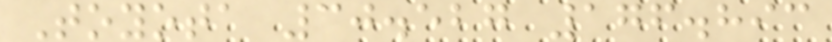Toyota 30.527 176.893
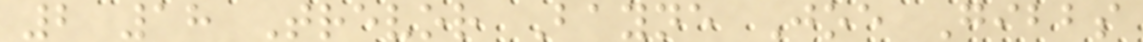2 18 Trevor Bayne Joe Gibbs
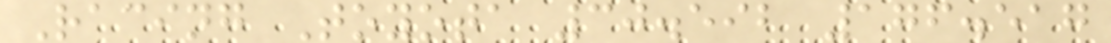Racing Toyota 30.592 176.517
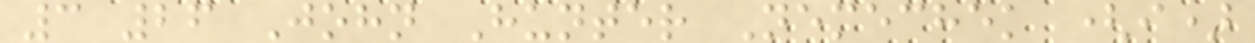3 26 John Hunter Nemechek (i)
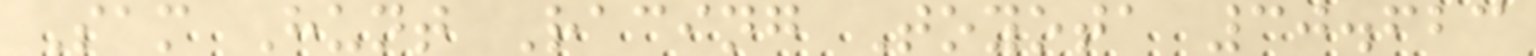Sam Hunt Racing Toyota 30.623
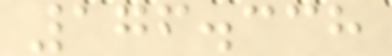176.338
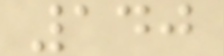140
